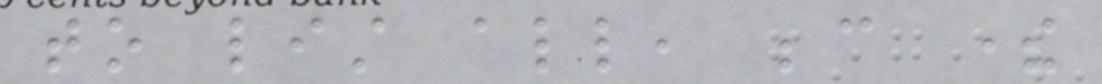to list all, because there
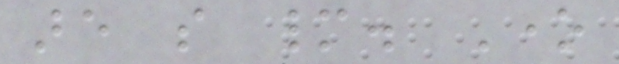are so many. One
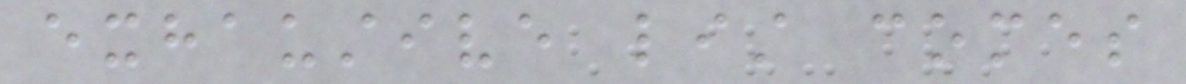exhaustive list comes
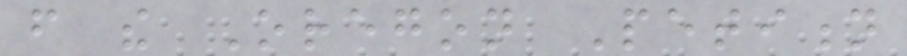from the Oregon Petition
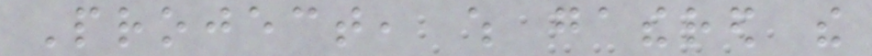Project, which gathered the
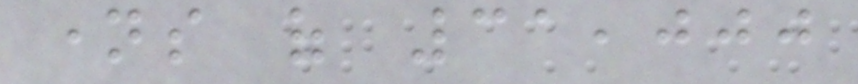names of 31,000
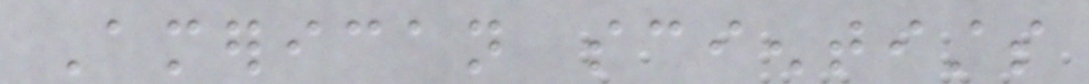American scientists
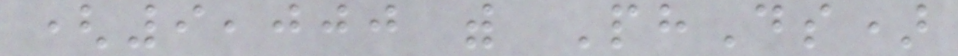(9,000 with PhDs)
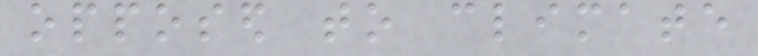opposed to climate
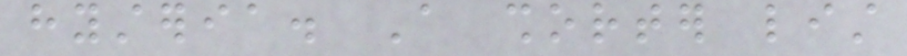hysteria. A shorter list
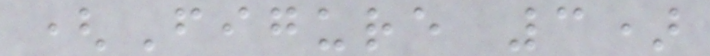(Figure 3)
